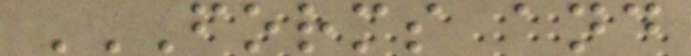FORMS AND
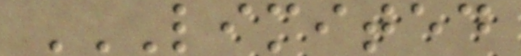LIMITED
